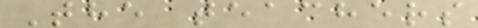The teachers
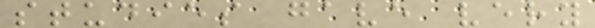studies gave very
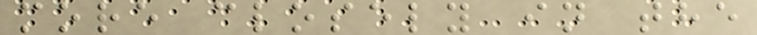more closely in the
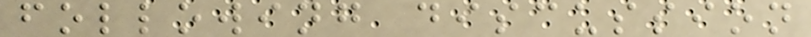following discussion
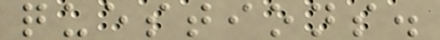questions.
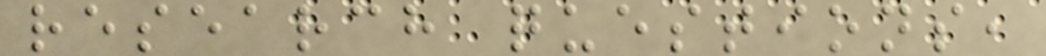research questions,
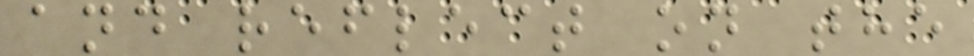and reflect on the
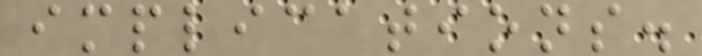implications.
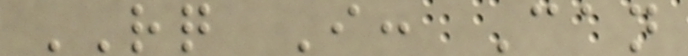RQ I: Can
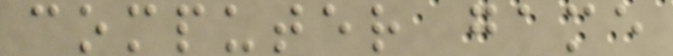computer game
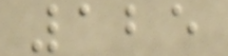125
